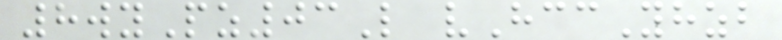8wyPz03L vHccYhzb
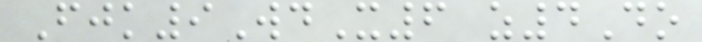Fjk9WdX6 z4Do
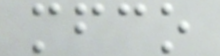mfco
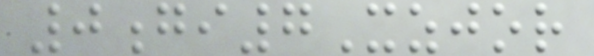0gi7Xzjor
